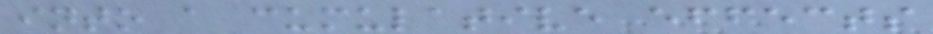into a cumulative effects
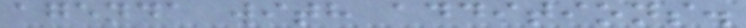agenda with additions.
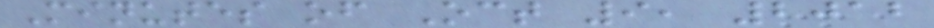Minutes of Oct 9, 2012
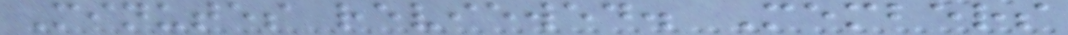Minutes reviewed. Members
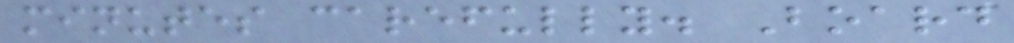minutes carefully. Board
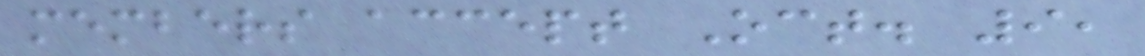members accept Oct. 9,
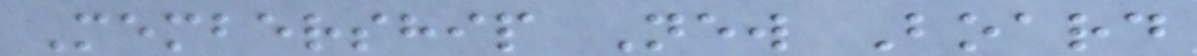Membership New Board
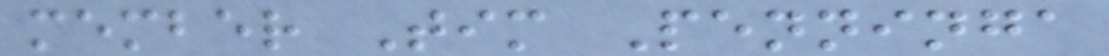member Tim Penninga
